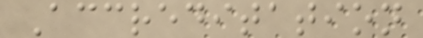Accreditation
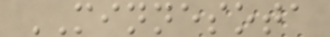MINNESOTA
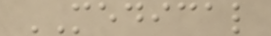MEDICAL
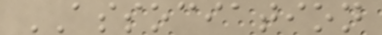ASSOCIATION
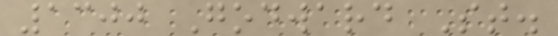1300 Godward St.
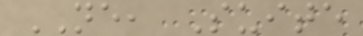NE, Suite
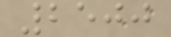2500
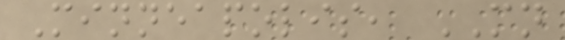Minneapolis, MN
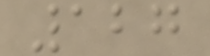127
